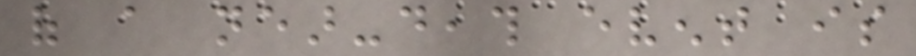of a near-death event is
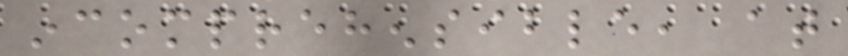incomprehensible, at
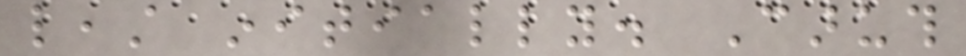least initially. Caruth
